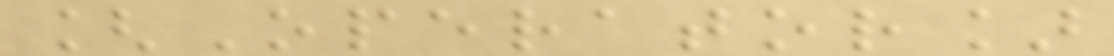[Operator]
